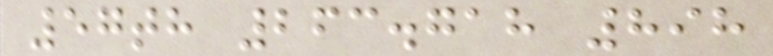57th 263.718 898
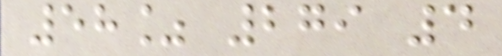58% 279 4
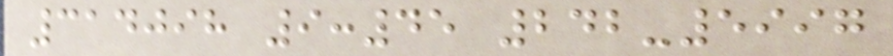314098 9:45 242-5997
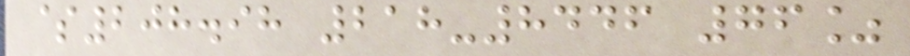$208.98 218-8446 76%
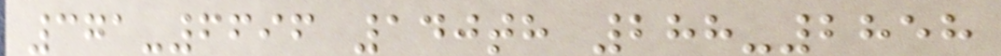371-6696 140th 288-2858
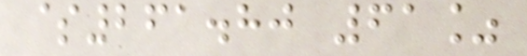$261.80 61%
